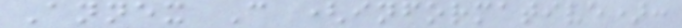Annex C (informative):
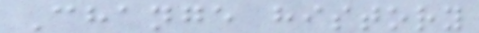Change history
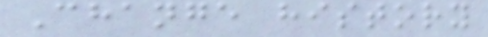Change history
